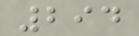294
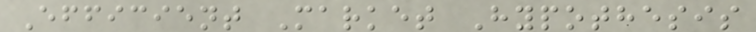Efficient Market Hypothesis
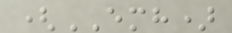(EMH)
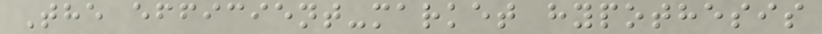The efficient-market hypothesis
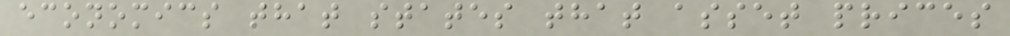economics that states that asset prices
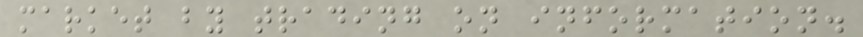market by trading on information.
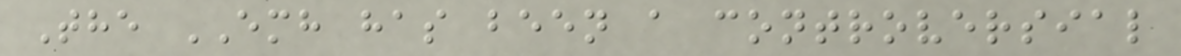The EMH has been a controversial
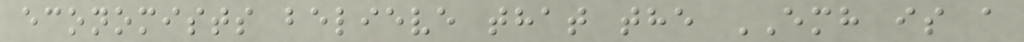economists believe that the EMH is a
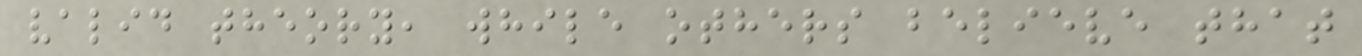valid theory, while others believe that
